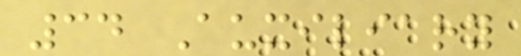34 Auxiliary
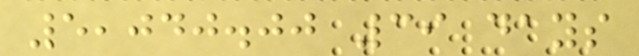5,040.00 39 days
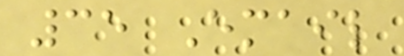35 Email
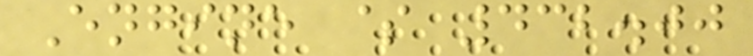Engine $ 432.00
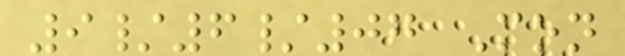9/6/07 Mon
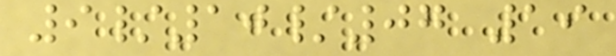9/10/07 19
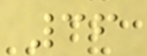36
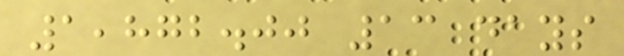1,872.00 13 days
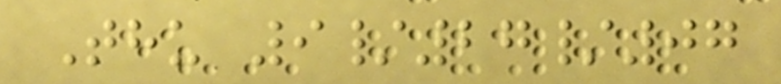Thu 9/27/07
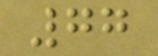77
